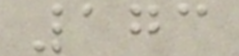173
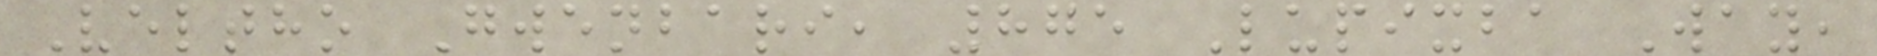Veltho Gwenbari, 875 Lupixba Way,
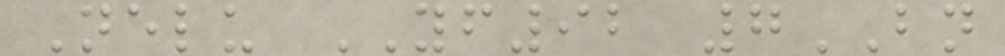Nelu YF92 7BN
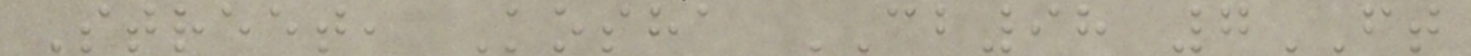Street, Kosha CB98 7FT
